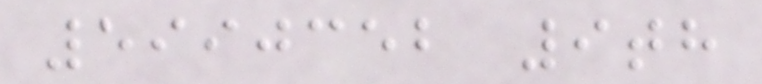5990352 9th
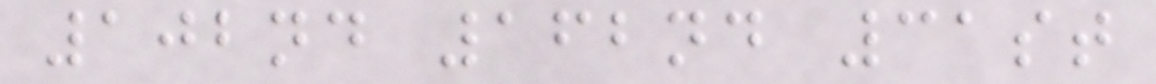102nd 162nd 31st
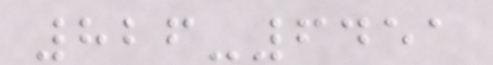826-6451
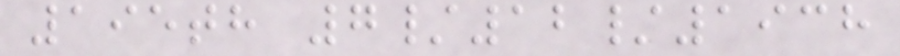195th 7/12/1938
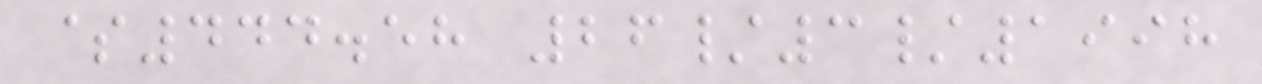$444.58 26/3/1998
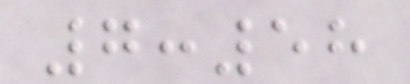7:58
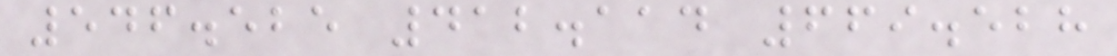546.525 412.114 669.528
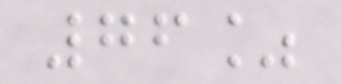76%
